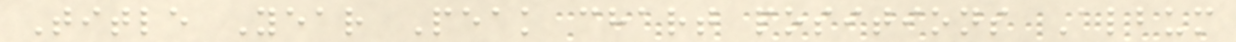Title Year Peak chart positions Album
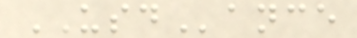USDance
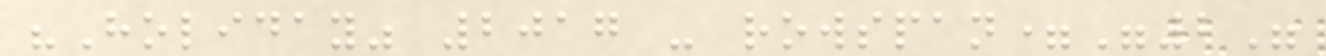"Holiday" 2017 - rowspan="2"
